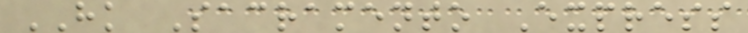HK Sacramento Express
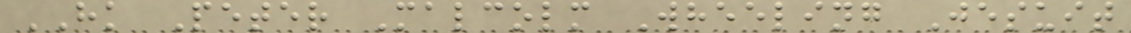HK Peter Malcolm Wheeling Jesuit
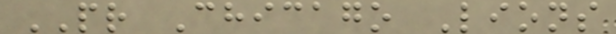PR Chicago Lions
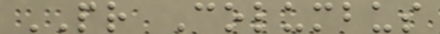PR Columbus
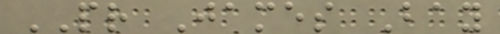PR James Bay
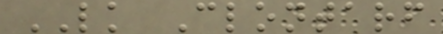LK Clontarf
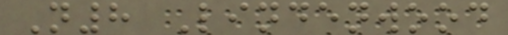N8 Lindenwood
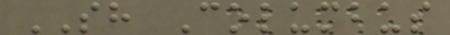SH Columbus
